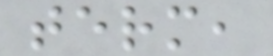term,
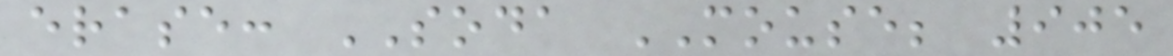erase: SODA MOUSE; 905
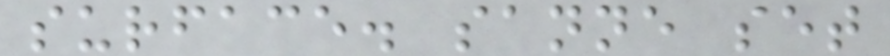surface. sanne set
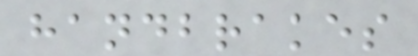handbrakes
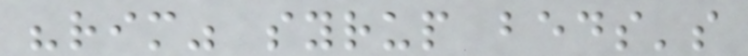"rim" syrup beds's
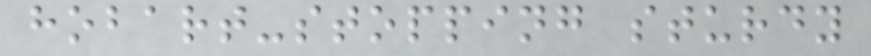hobart-stopping sturdy
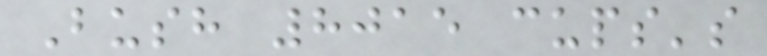Bush 8015 cups's
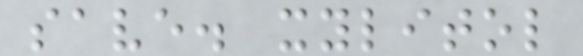save. xylitol
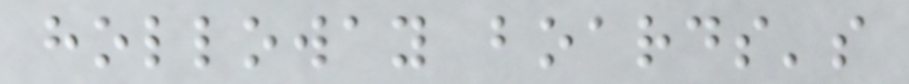holloway boards's
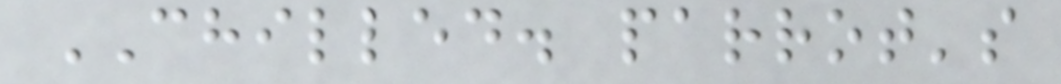CHILLED. parrot's
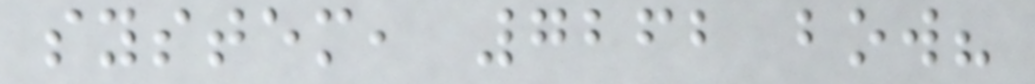system, 7262 bow?
